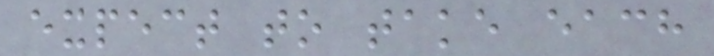expect to take each
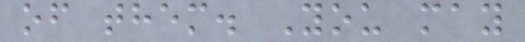of them. You may
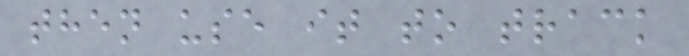then use it to track
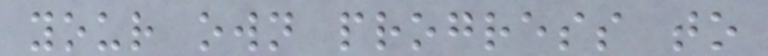your own progress to
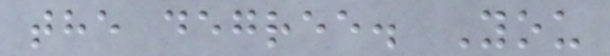the degree. You
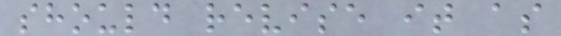should revise it as
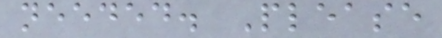needed. Please
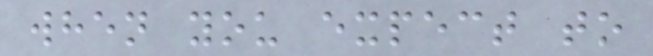when you expect to
